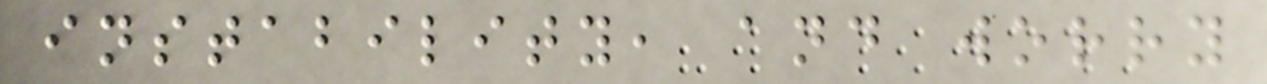instability, and worry
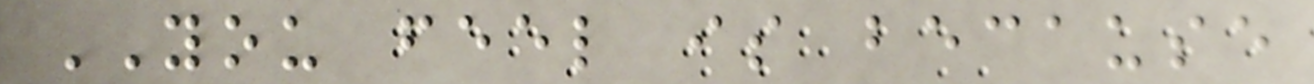YOU feel is because
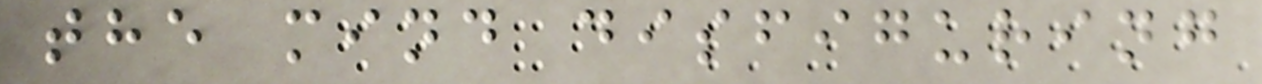the mind disfiguring
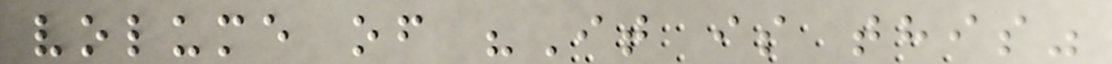volume of "It is this"
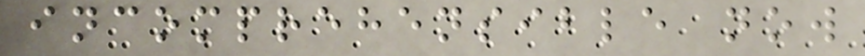incomprehensible now
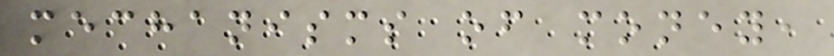mechanisms of money,
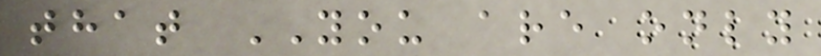that YOU are only
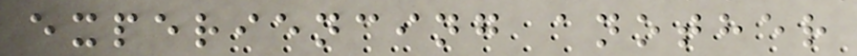experiencing another
